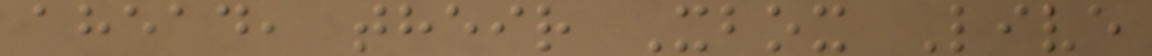ahead, their Xbox Live
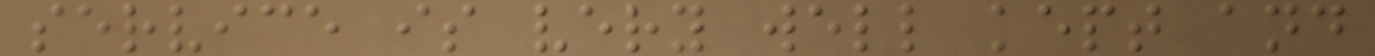service is very well kept and
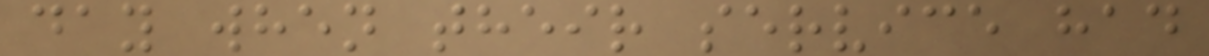day when their service had
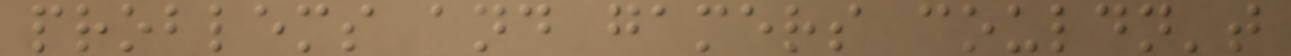problems and gamers couldn't
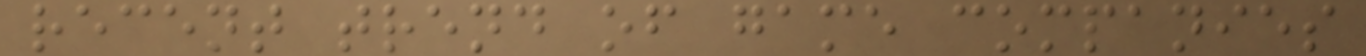recent trend of game companies
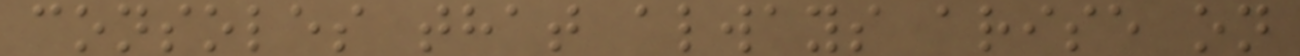consoles that always arise on
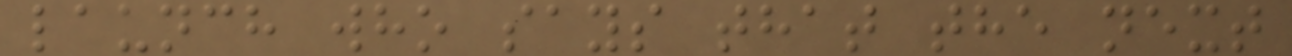launch who says that the next
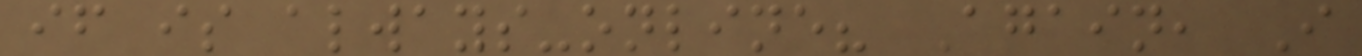if is always-online? Again, I
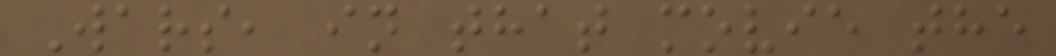Wars, in that movie the
